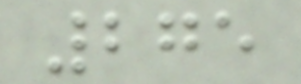275
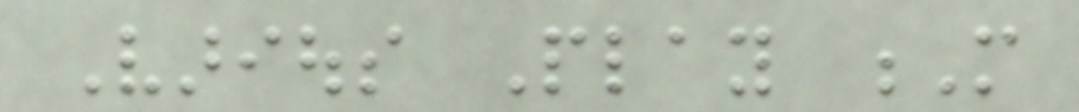Various Play M
